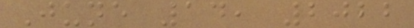June 14, 2022
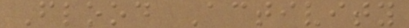Flood Activity
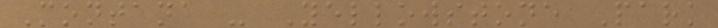Montana - Yellowstone Park
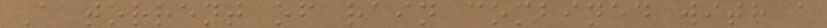A torrent of rain combined with a
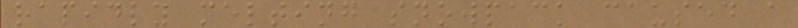rapidly melting snowpack caused a
